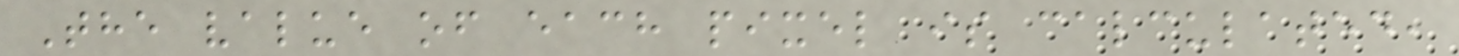The value of each pixel is calculated,
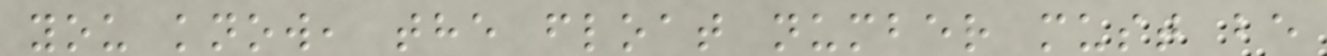you know, the float number must be
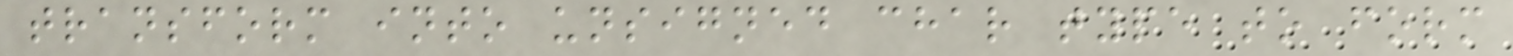transform into unsigned char type to form
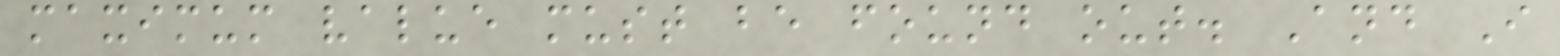maximum value must be found out. And I
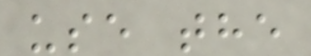use the
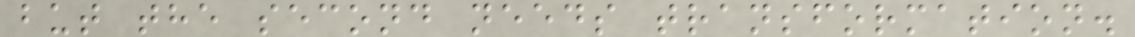but the second needs transformation.
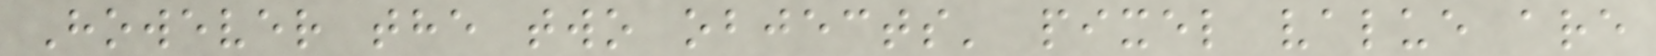However the two objects' pixel value are
